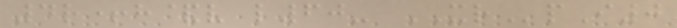4r+h&v l60- XRpI0
